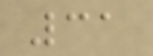31
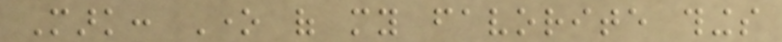Mark: One of my favorite things
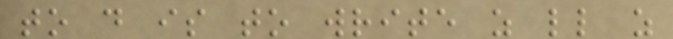to do is to write as little as
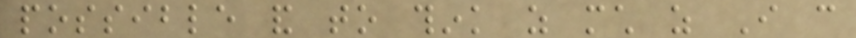possible and to think as much as I can
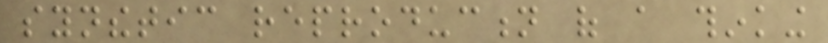synthetic reproduction of a thinking
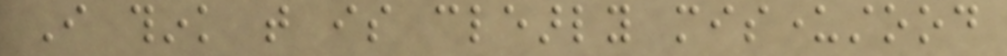I think that is clearly misunderstood
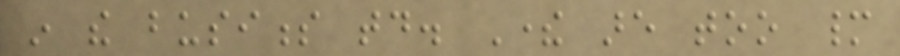in the business today. There are too many
